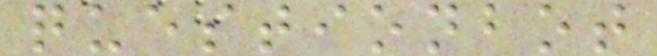questionbot
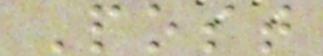Post
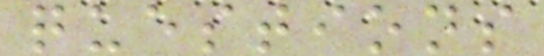questions
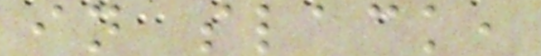in slack,
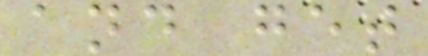and get
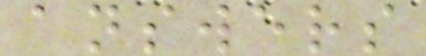answers
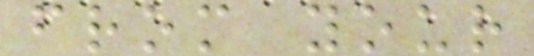from your
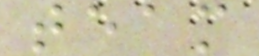team
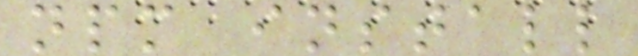npm install
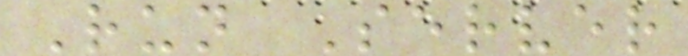Run Server
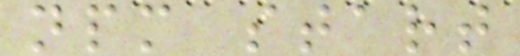npm start
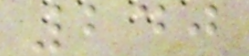240
